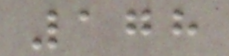178
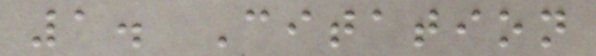1. Citation
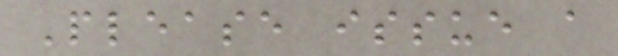Please issue a
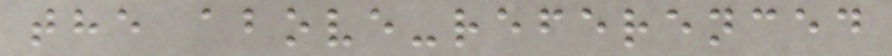the above-referenced
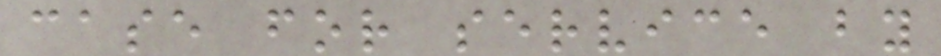case for service by
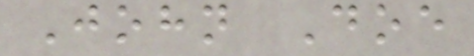John Doe
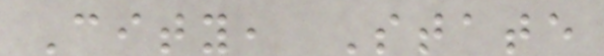City, State
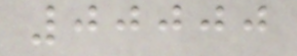00000
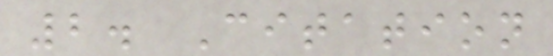2. Citation
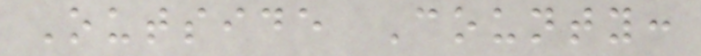Outside County:
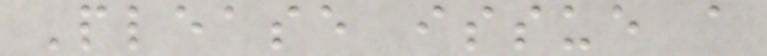Please issue a
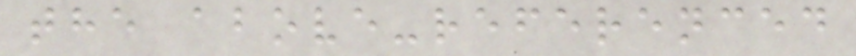the above-referenced
